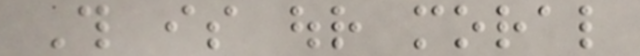This is our moral
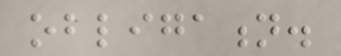obligation.
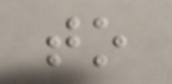to
